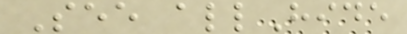See allHide
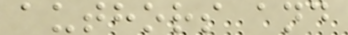authors and
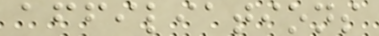affiliations
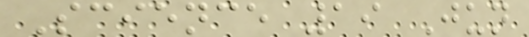Science 19 Jun
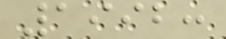1992:
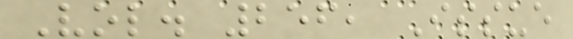Vol. 256, Issue
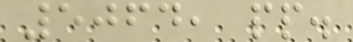5064, pp.
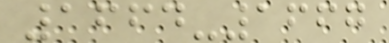1664-1667
